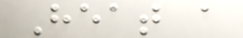Heat a
